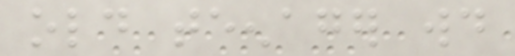old teenager would
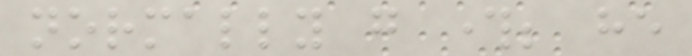normally go through; he
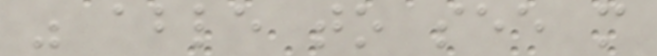was able to see more
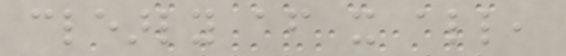clearly after it all,
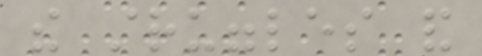the struggles and
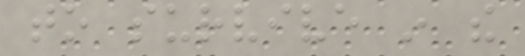to survive in the
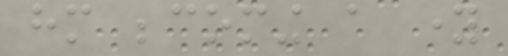him becoming a young
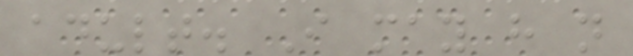adult. I may have not
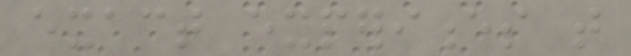exact experiences that
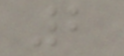2
